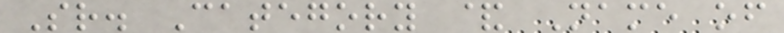Sr. Category & Name of
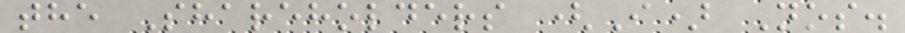the Shareholders (I) Nos.
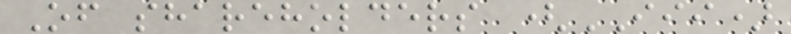Of shareholders (III)
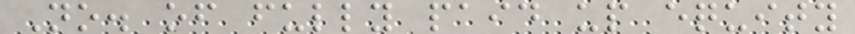No. of fully paid up equity
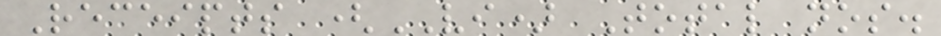Receipts (VI) Total nos.
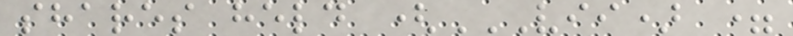shares held (VII) =
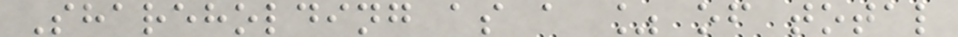Shareholding as a % of total
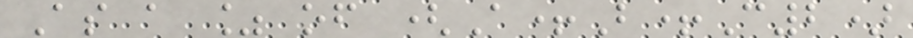As a % of (A+B+C2)
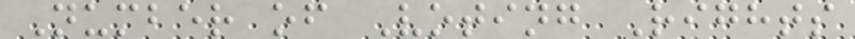Number of Voting Rights
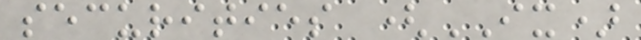securities (IX)
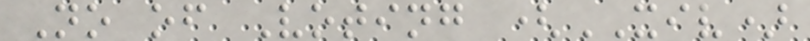No of Voting (XIV)
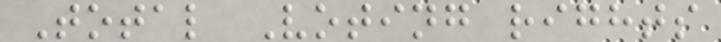Total Voting rights
